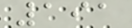191
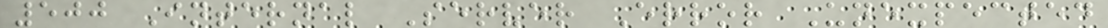500 Internal Server Error Unexpected
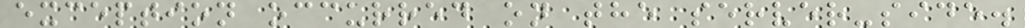exception occurred on the server-side.
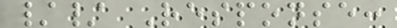// Response:
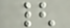{
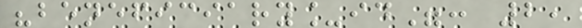"beneficiary_id": 2,
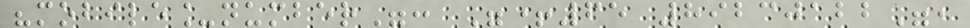"mobile_number": "+65 89230122",
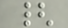{
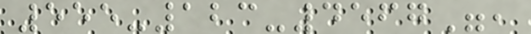555-123-4567",
